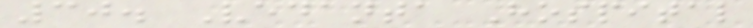30. Vedanta Hospital
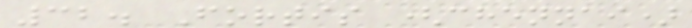32. Fortis (chennai)
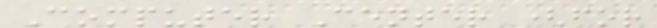Computer Center (for
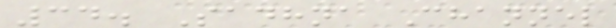34. Sadhna Channel
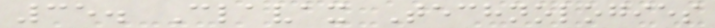35. Clavax Technologies
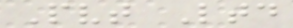Pvt Ltd
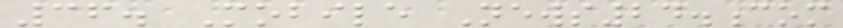36. Mobile News24.com
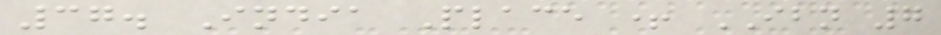37. India Place + IBN 7
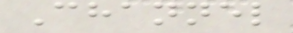Channel
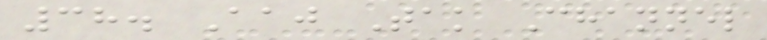38. Aaj Tak Channel
